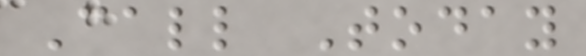Call Today
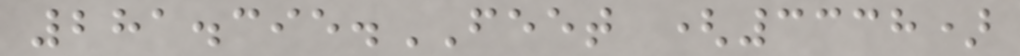281.395.FEET (3338)
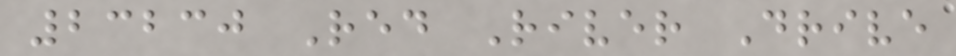23230 Red River Drive
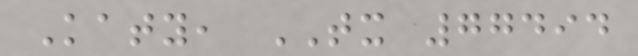Katy, TX 77494
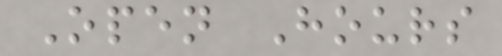Open Hours
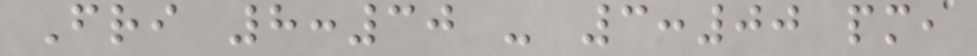Fri 8:30 - 3:00 pm,
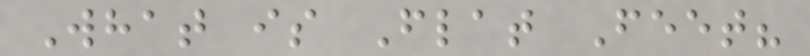What is Flat Feet?
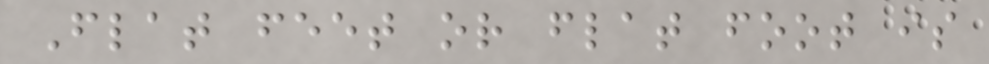Flat feet or flat foot is
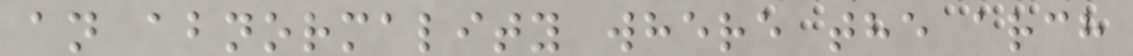an abnormality where the arch
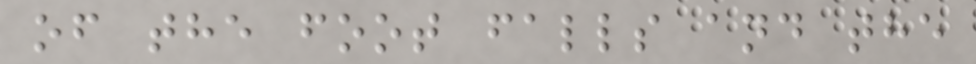of the foot falls and the
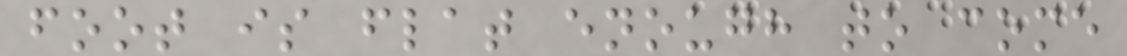foot is flat enough to come
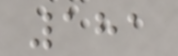181
